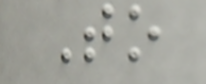To
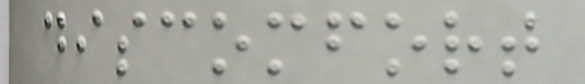discomfort
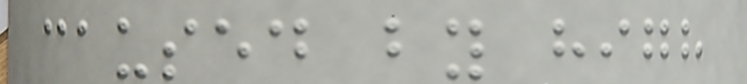caused by high
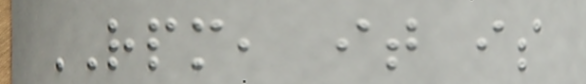RPM, it is
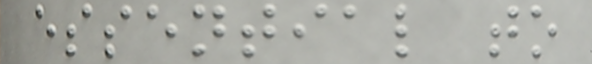essential to
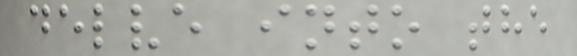delve into the
